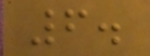6.
